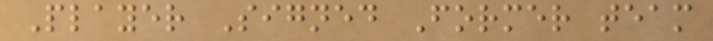Player Signed Former team
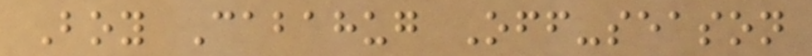Boy Cabahug Off-season
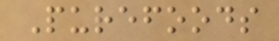Purefoods
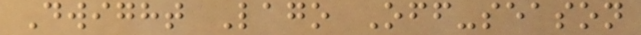Dwight Lago Off-season
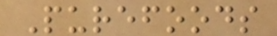Purefoods
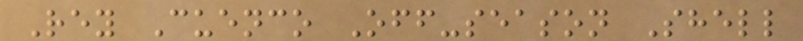Rey Cuenco Off-season Shell
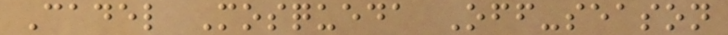Cadel Mosqueda Off-season
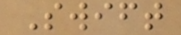Swift
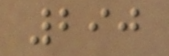290
